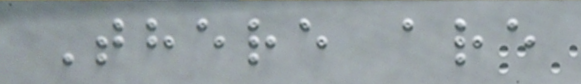There are
